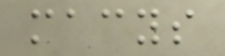macys
